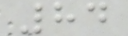84
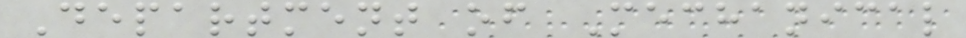Department of Mechanical
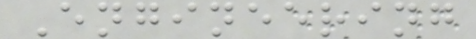Engineering
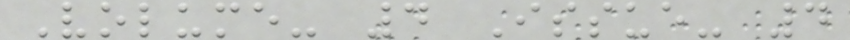Volume- 4 Issue- 4
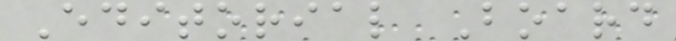Editorial Board
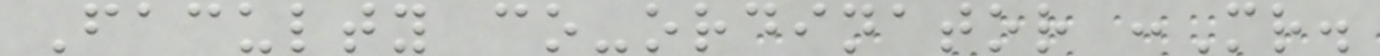Faculty co-ordinator :Mr.
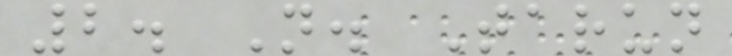2. N. Tarun
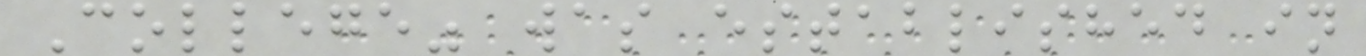College" was established in
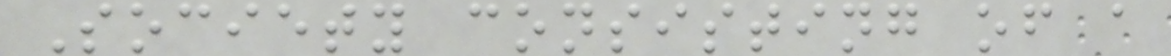Society consisting of a
